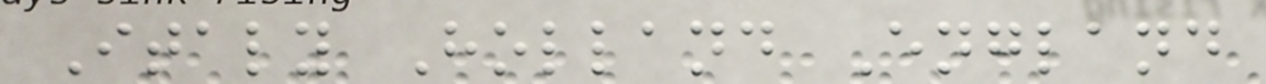Italy Holland England
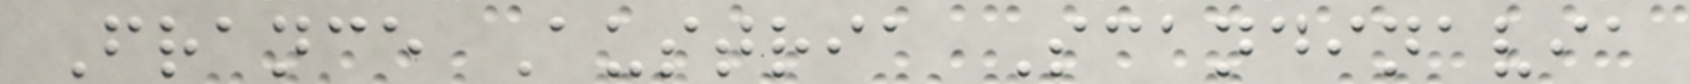France Austria Scandinavia
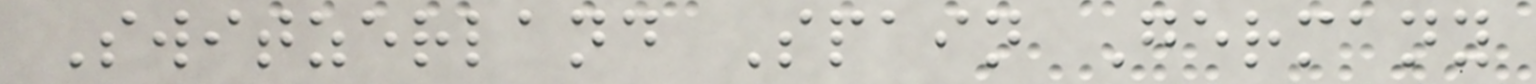Switzerland Spain Germany
